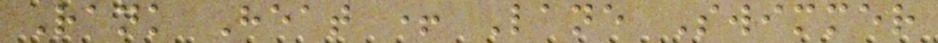Rank Heat + Lane Swimmer
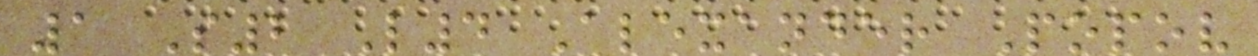1 S2 L4 Alexander Popov
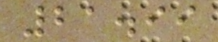21.99
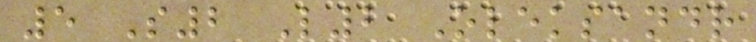5 S2 L2 Oleksandr
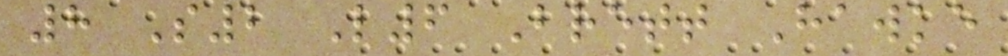8 S2 L6 Brett Hawke
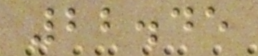22.45
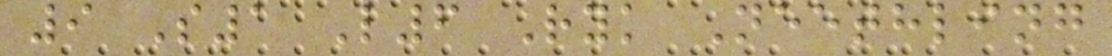9 S1 L6 Ryk Neethling
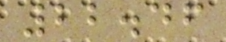22.46
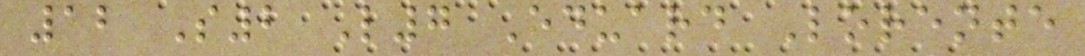12 S2 L7 Eduard Lorente
